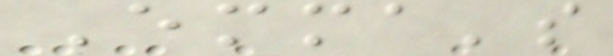Emma's
